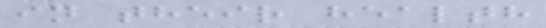in their health
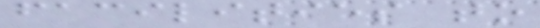facilities to
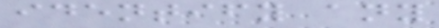identify any
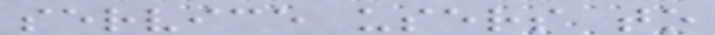service users to
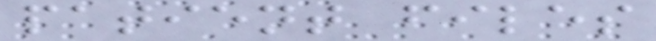patient files
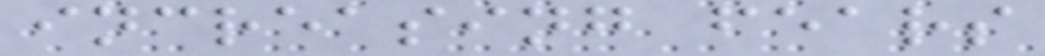increasing fears
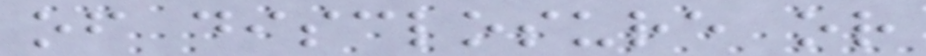of disclosure or
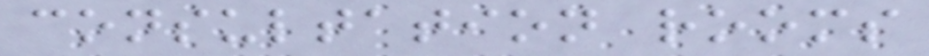consultation rooms
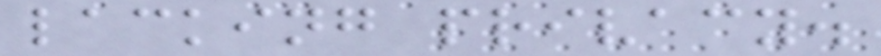lacking privacy.
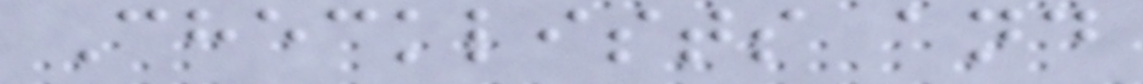Checklists and
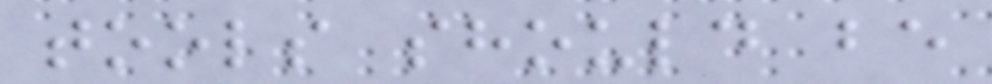tools should be
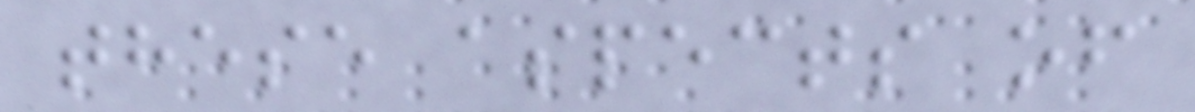these aspects of
